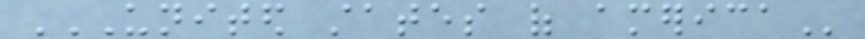UNITED STATES OF AMERICA
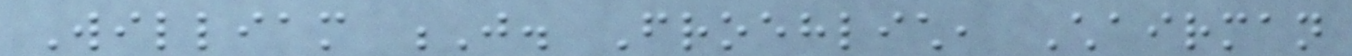William J. Froehlich, Chairman
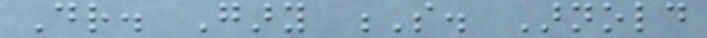Dr. Gary S. Arnold
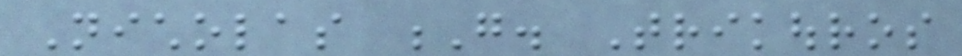Nicholas G. Trikouros
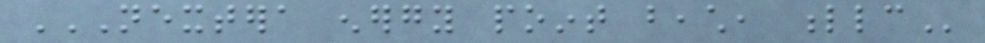NEXTERA ENERGY POINT BEACH, LLC
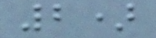2)
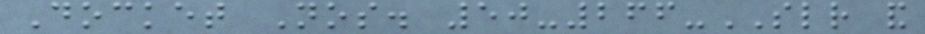Docket Nos. 50-266-SLR and
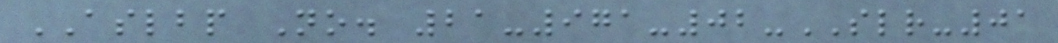ASLBP No. 21-971-02-SLR-01
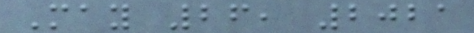May 26, 2021
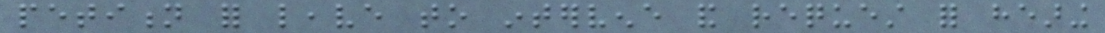petition for leave to intervene and request for hearing
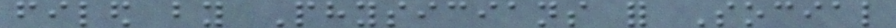filed by Physicians for Social
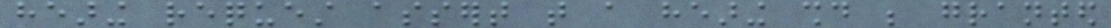hearing request assert that a hearing should be granted
